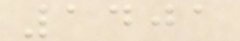1401
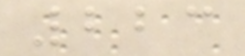223
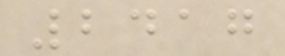2417
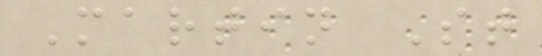Martin St
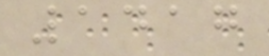1417
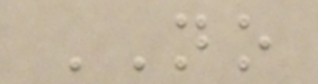NO
